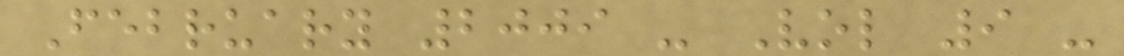February 2009 - Vol 9 -
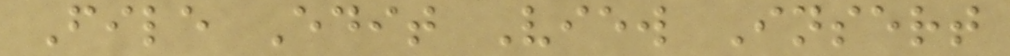File Edit View Insert
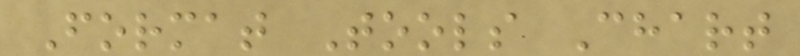Format Tools Chart
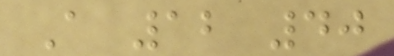A 12 40
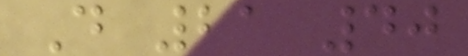D 21 40
